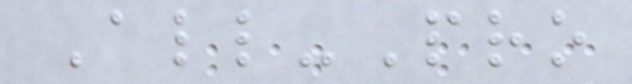All-Pro
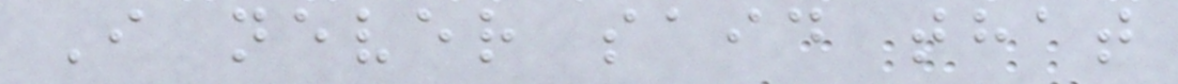I never said that
